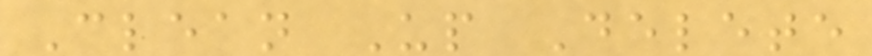Clean Up Delete
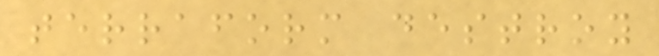terraform destroy
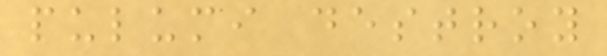pulumi destroy
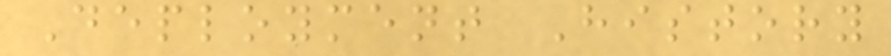Deployment History
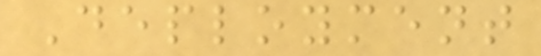Deployment
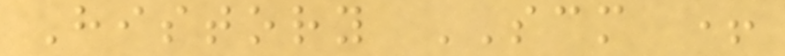History SCM +
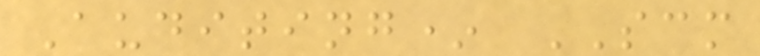Auditing* SCM
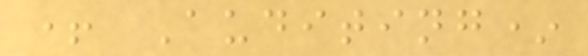+ Auditing*
